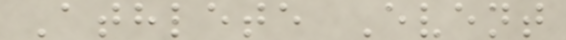Athlete Event
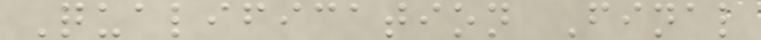Qualification Final
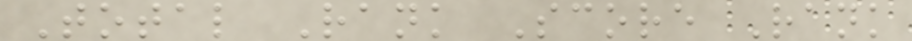Total Rank Score Rank
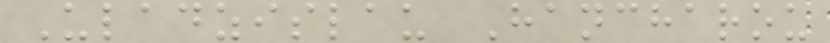Uladzislau Hancharou
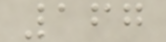167
